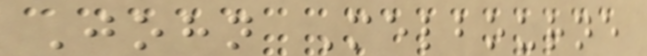John Melbourne
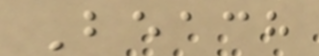Beach
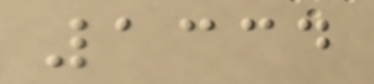1334
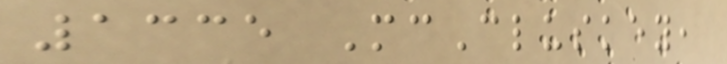1335 McCluskey,
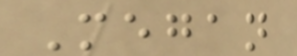Megan
